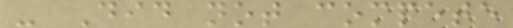- Did not compete
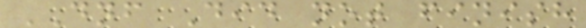DNF Did not finish
